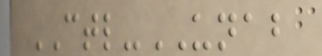CTL-UNAB
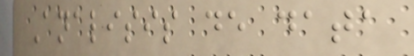Analisis de data
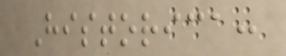Historica:
